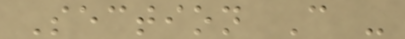Section C -
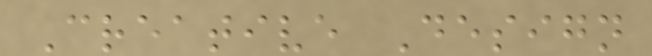Creative Design
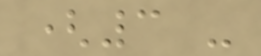(3 -
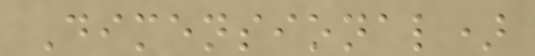Dimensional)
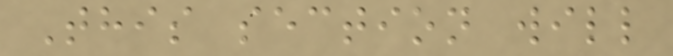This section will
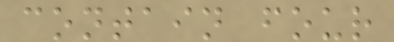contain four
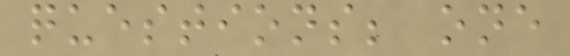questions; one
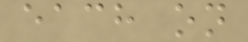each on
